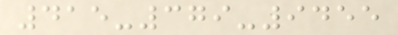415-379-9455
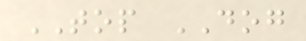TOP DOG
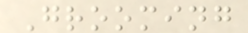Grooming
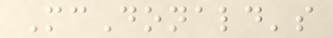McDonald's
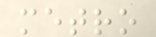metro
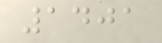1401
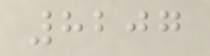8207
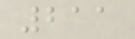211
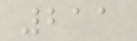211
